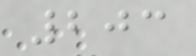203
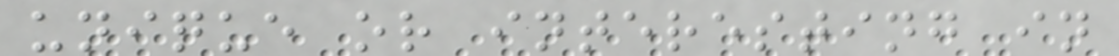unique or interesting in
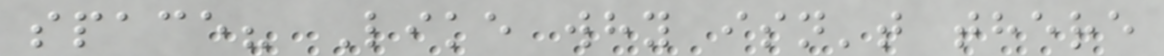space? Like why isn't there
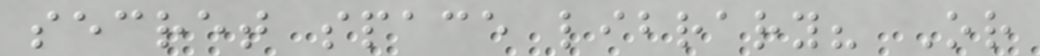secret space library? Or
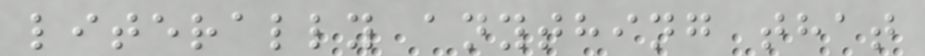literally anything that
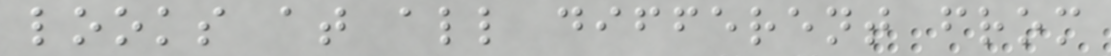looks at all different from
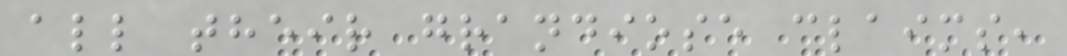all their grandiose claims,
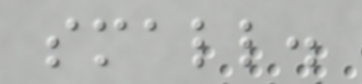small.
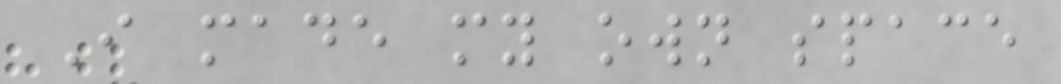I made my own space
